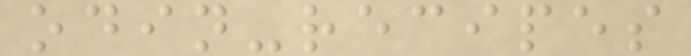odin-recipes
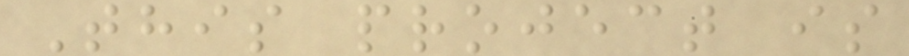This project is
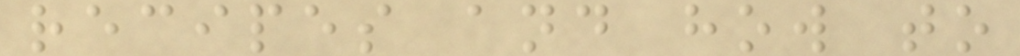recipes and how to
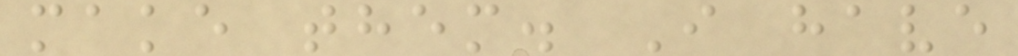make them. I have
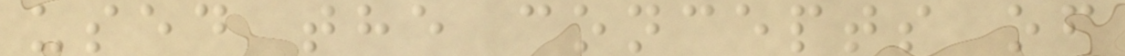used the concepts of
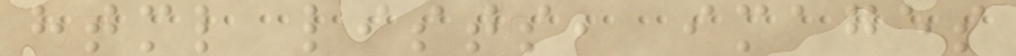html lists, images
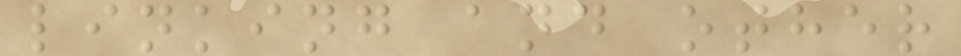linking and other
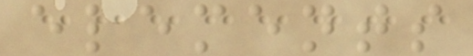elements
